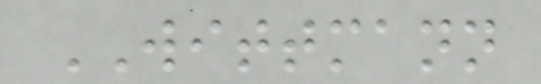WITTMANN
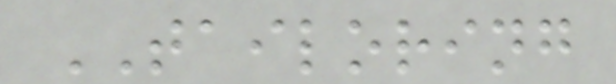TAILORING
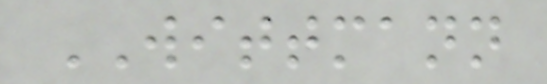WITTMANN
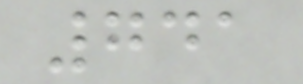741
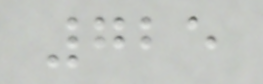725
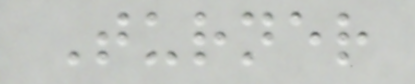Turner
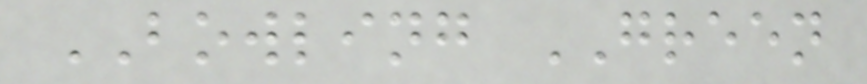BOWLING GREEN
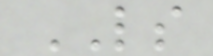LS
